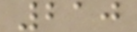210
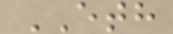ETH
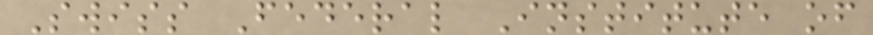Swiss Federal Institute of
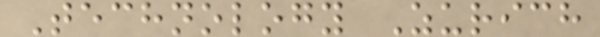Technology Zurich
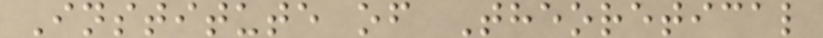Institute of Theoretical
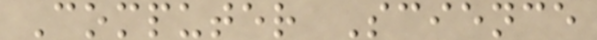Computer Science
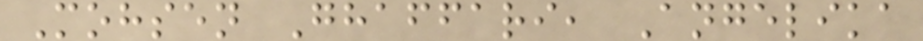Mohsen Ghaffari, Angelika
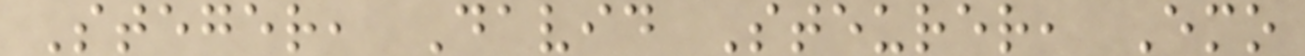Steger, David Steurer, Emo
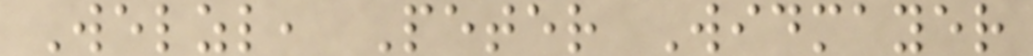Welzl, Peter Widmayer
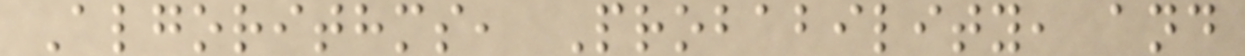Algorithms, Probability, and
